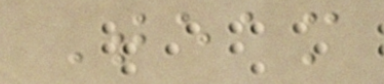Team
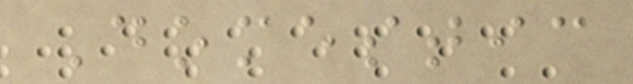Domestic
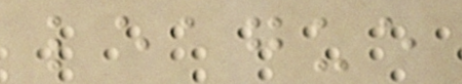league
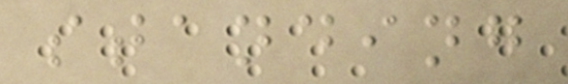standing
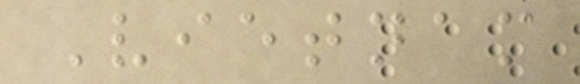Vietnam
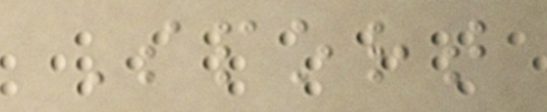Sport
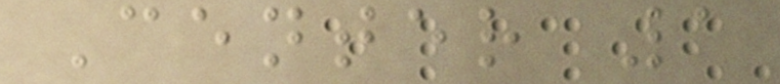Center 1
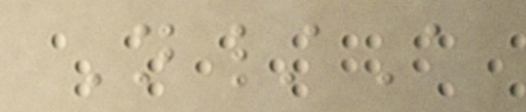N/A
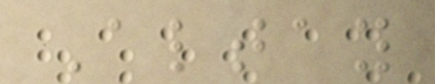Altay
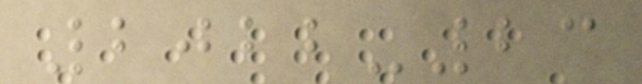2022-23
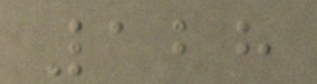128
